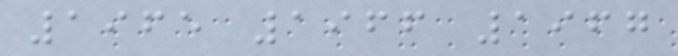1965 1966 1967
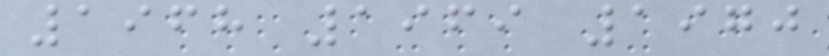1968 1969 1970
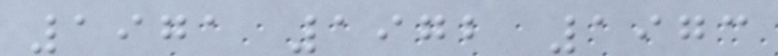1971 1972 1973
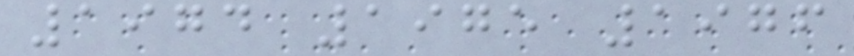1974 1975 1976
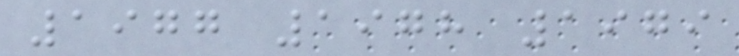1977 1978 1979
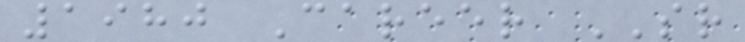1980 Career SR
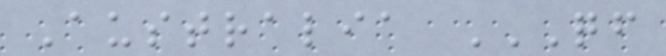Australia QF
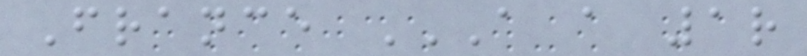France A A 1R
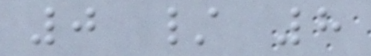0 / 8
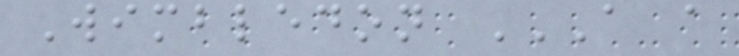Wimbledon A A
